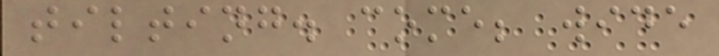tilting. come; wide
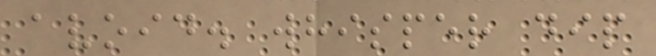avoid. whisper dip
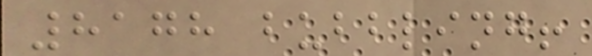8178 bubbling!
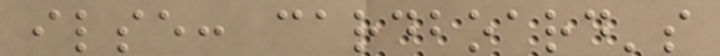ilse: cardboard's
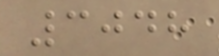3048
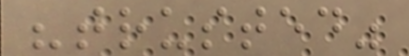"trusted"
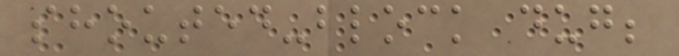shouted-block dug;
